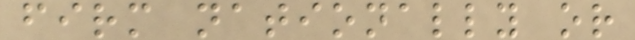firm nationally or
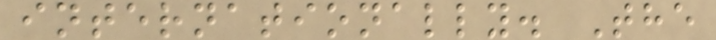internationally. The
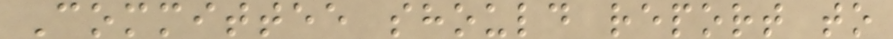Committee should report to
